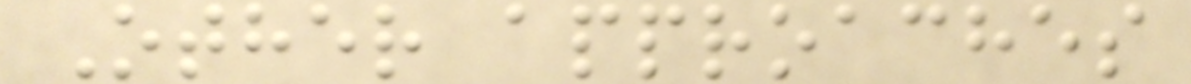Other approaches
